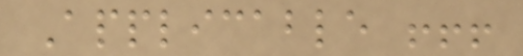Applicable !!!
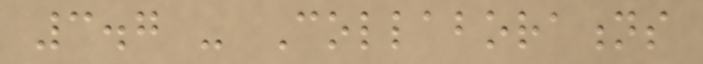3.7 - Collaborations
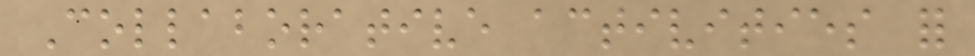Collaborative activities for
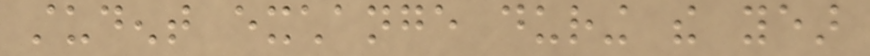student exchange during the year
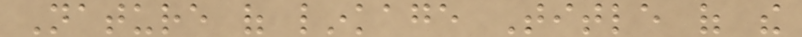Nature of linkage Title of the
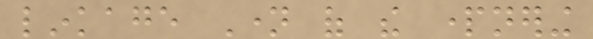linkage Name of the partnering
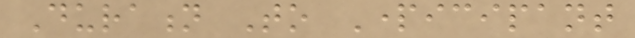Duration To Participant
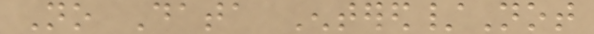No Data Entered/Not
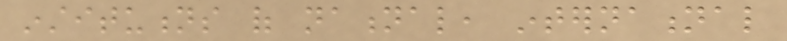institutions of national, international
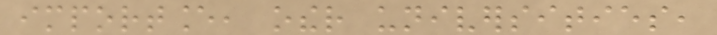importance, other universities,
